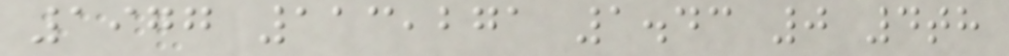1977 113,271 1.43 0 4th
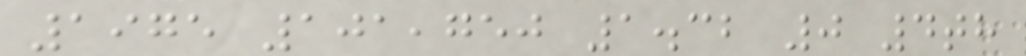1975 101,750 1.32 0 4th
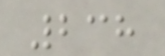238
